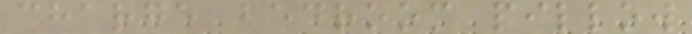charge bedroom pillow
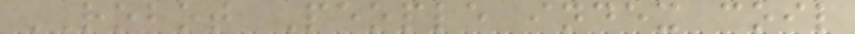ROBOT People index coil
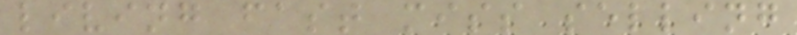living fast miss selling
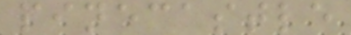pinecastle
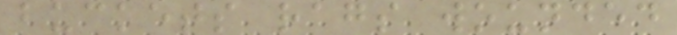buckets rags wounded
